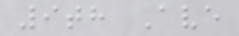9th Ave
